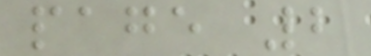page 2
